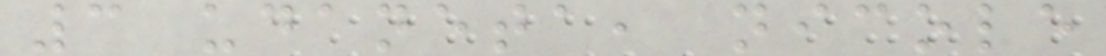3 udaneta, nicole
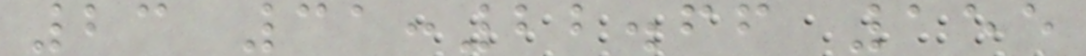23 31:22.66 155
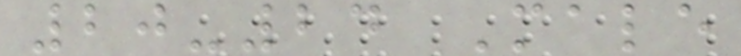20-24 Male
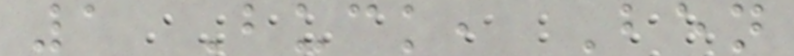1 Buck, Ben
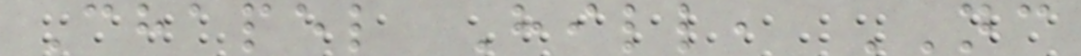Chapel Hill, NC
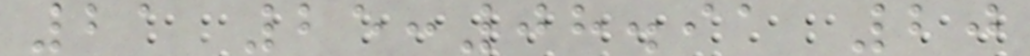21 25:08.91 20
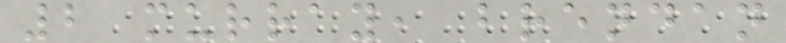2 murray, brendan
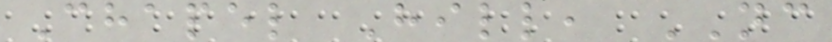Chapel Hill, NC
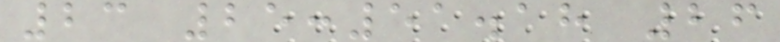23 25:51.18 26
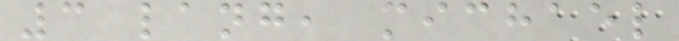3 lang, michael
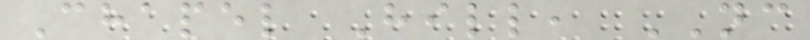Chapel Hill, NC
